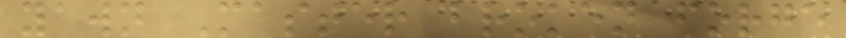yawn Master broken forge
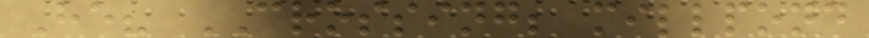He? CROSSING; millpond
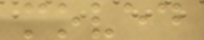moved
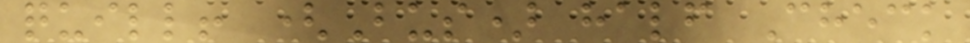quill! (Bus) half Check
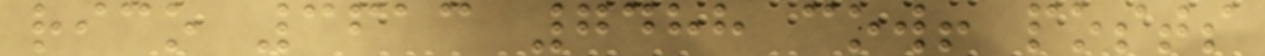rico 3613 7488 cow! posts
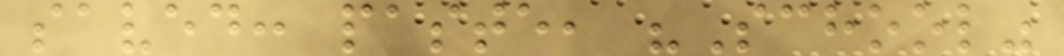saved: paste, "School"
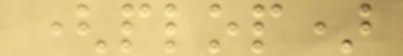(plop)
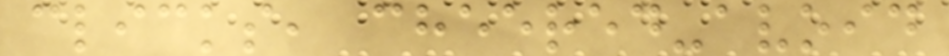clicks, cheered-avoid
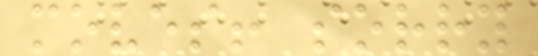moves! sorry
